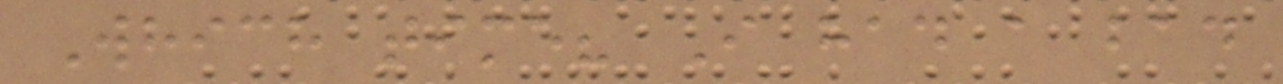Which time? I had a bad
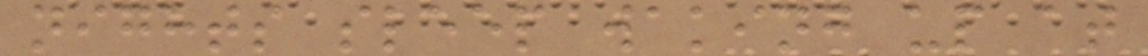nights sleep waking up at
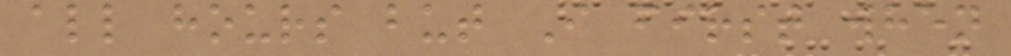all hours but I first when
